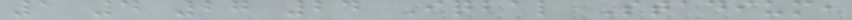1 4 27 24 Iqbal Stadium,
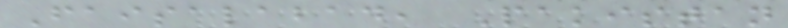Faisalabad, Pakistan
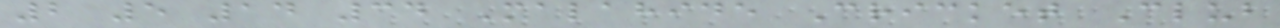2 5 14 34 Malahide Cricket Club
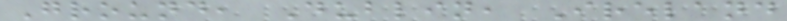Ground, Dublin, Ireland
